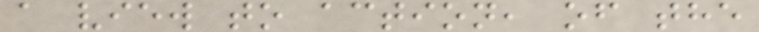a view to action, of the
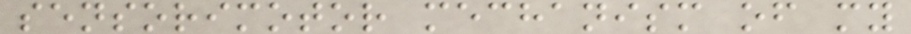sensorimotor mechanism of my
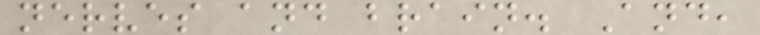nerves and brain. And,
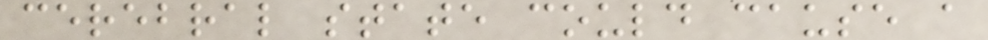cerebral state could cause a
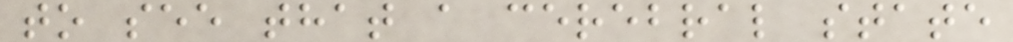to see that a cerebral state
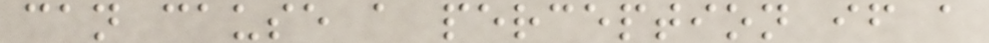can cause a perception if a
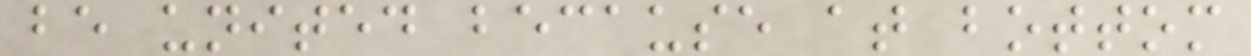be united because at bottom
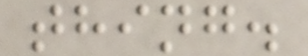thing.
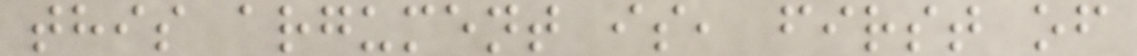this argument is, first of
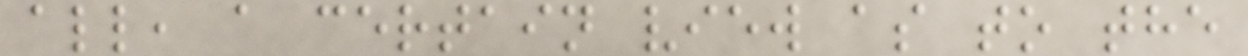all, a certain view as to the
